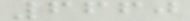6660
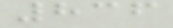836
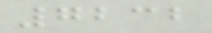7232
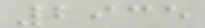2935
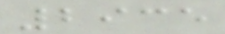2935
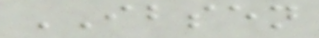IBSEN
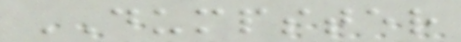DUMPSTER
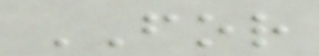FOR
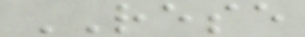RESE
